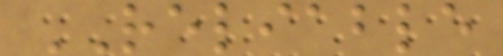RELIABLE
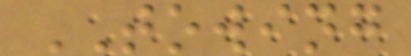TOWING
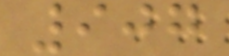907
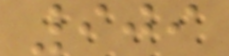909
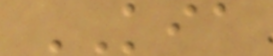KIA
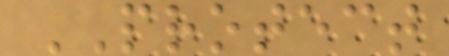PROTECT
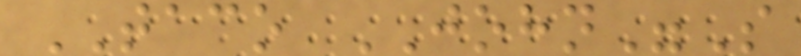TACO JOHN"S
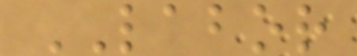LABOR
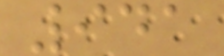941
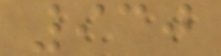930
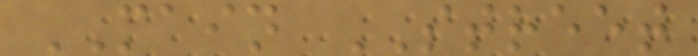MAIN STREET
